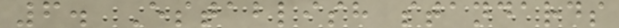6. Establish standards
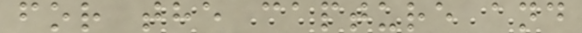for the capture and
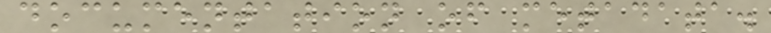documentation of metadata.
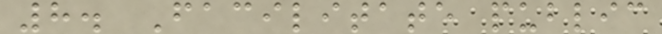8. Facilitate public
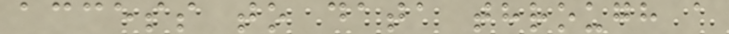access to data through a
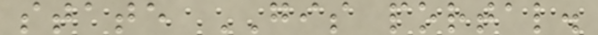state GIS portal.
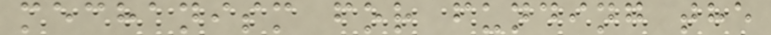mechanism for funding the
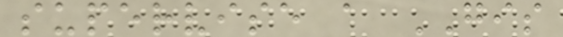supervise a GIS
